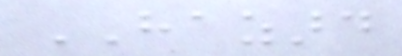HAZARD
